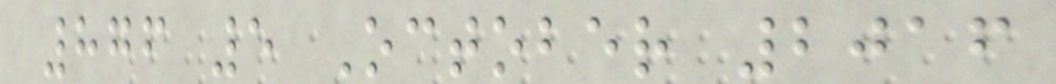876 5 October 2016
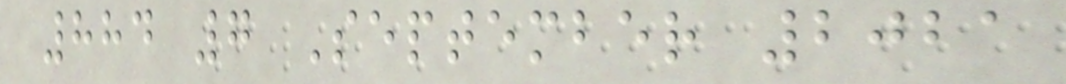884 7 September 2021
